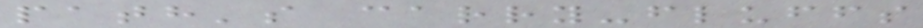path's carry-fluffs
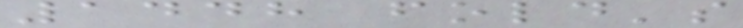1448 fold's
